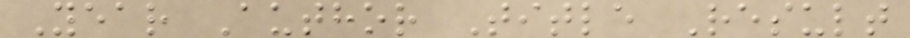Year Author Title Result
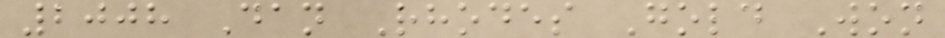2008 Dan Rhodes Gold Won
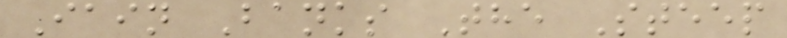Iain Banks The Steep
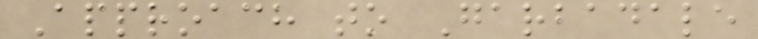Approach to Garbadale
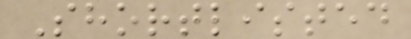Shortlisted
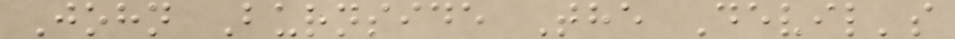John Burnside The Devil's
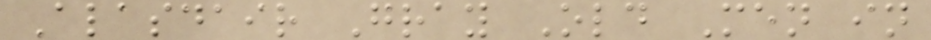Alasdair Gray Old Men in
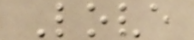Love
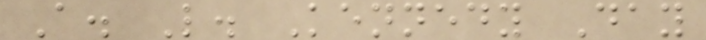A. L. Kennedy Day
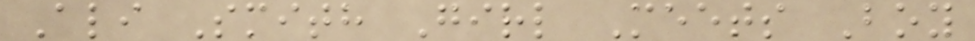Ali Smith Girl Meets Boy
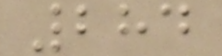284
